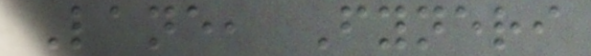Lane, Fyneri
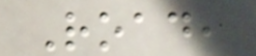Road,
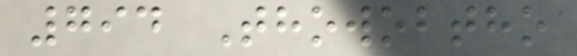794 Thowobtho
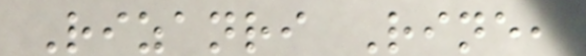Rizanri Rine,
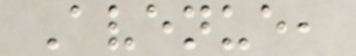Avenue,
